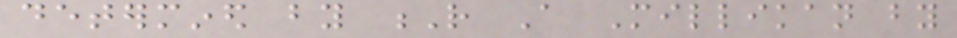determined by R A Millikan by
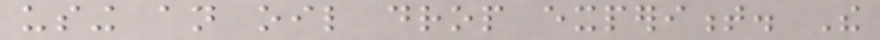using an oil drop experiment. The
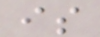is
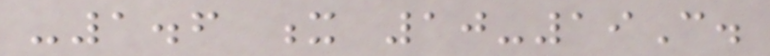-1.6 x 10-19C.
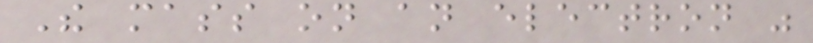The mass on an electron was
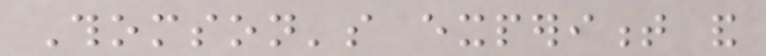Thomson's experiment and
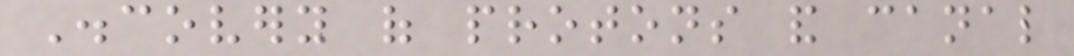Discovery of protons and canal
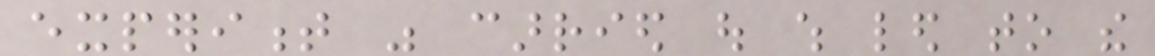experiment was carried out which led to the
